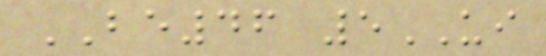BE46 5UI
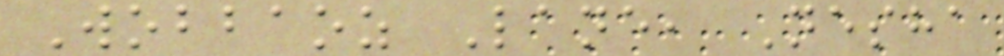Wobbaoz Lane, Nesha
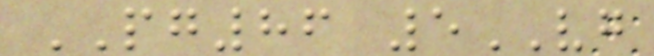PG86 5VG
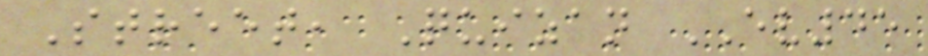Street, Quizan EV45
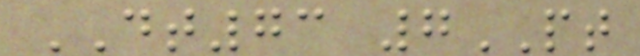DT73 7PT
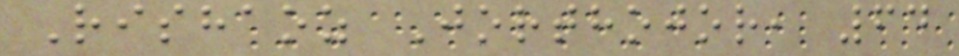Rishaoz Jorthojor, 64
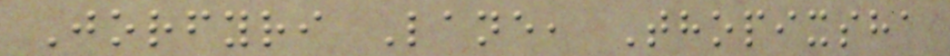Jorfyri Lane, Thopixsha
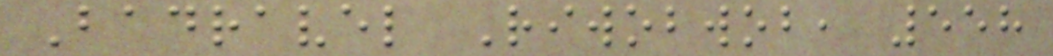Badravel Riwobwob, 558
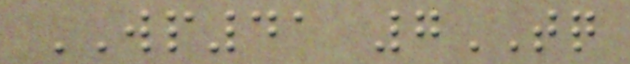WP41 7TQ
